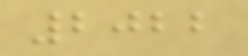2022
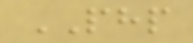PHP
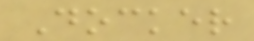Docker
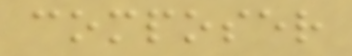composer
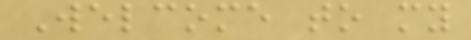Welcome to my
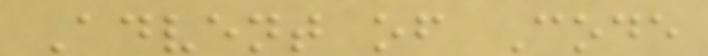Advent of Code
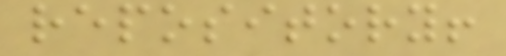repository!
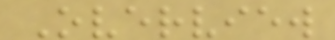Overview
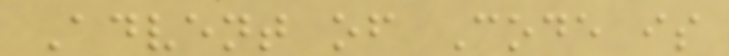Advent of Code is
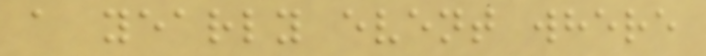a yearly event where
